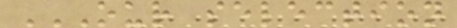OUR SELECTION
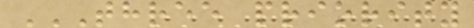THREE PRIORITY
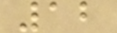12
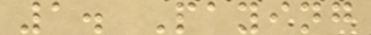1. Paying
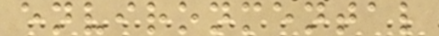environmental
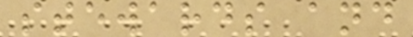stewards and
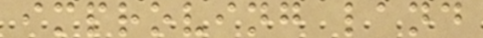improving land
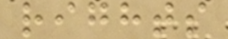rights
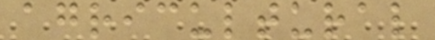agricultural
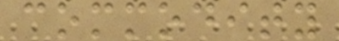commodity
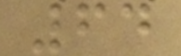64
